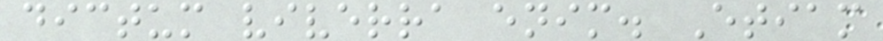dictum viverra enim. Etiam
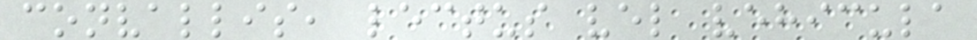convallis, lectus vel vehicula
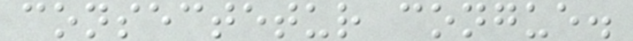consectetur congue.
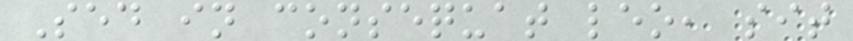Sed in consequat leo, sit
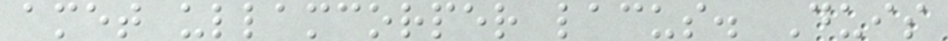amet ullamcorper lacus. Duis
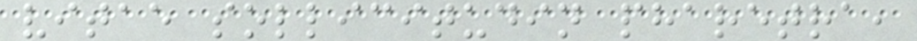vitae sollicitudin pharetra,
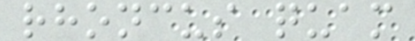rhoncus quam
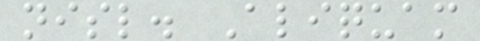nisl. Aliquam
